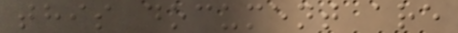this document are
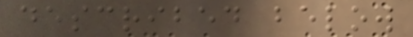described below
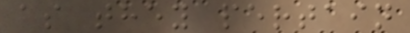as they pertain
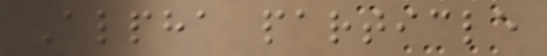Alpha particle
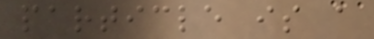particle is a
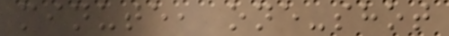minute, one-shot
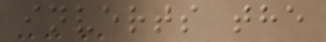inverts the
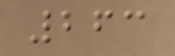263
